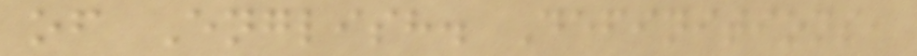of English. Definitions,
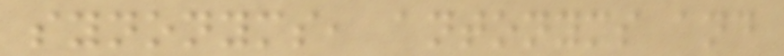synonyms, antonyms and
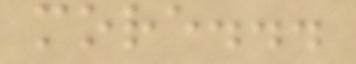more...
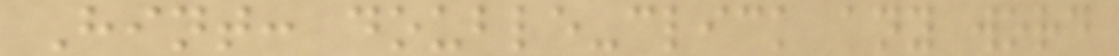Hint: double-click any word
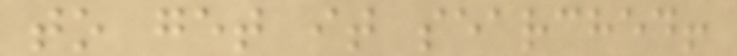to get it searched!
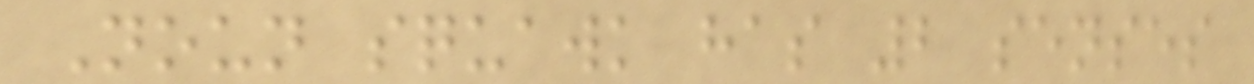Noun squawk has 2 senses
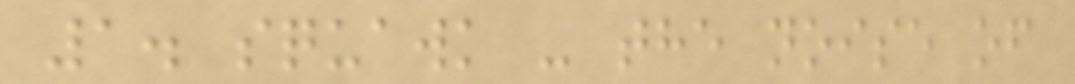1. squawk - the noise of
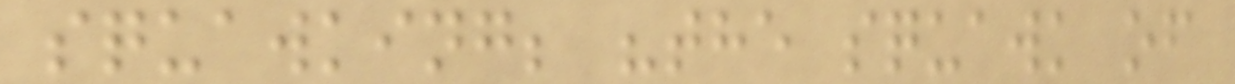squawking; "the squawk of
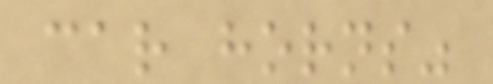car horns"
